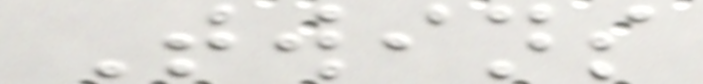Twins
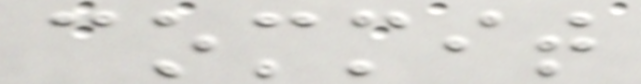commit
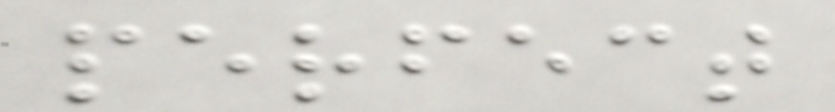perfect
